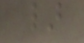}
